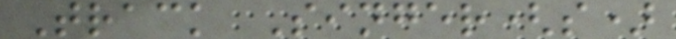Track Singer(s)
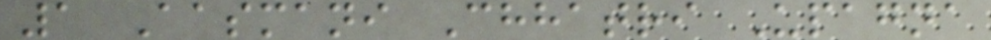1 Aasmani Chhatri Upagna
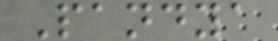Pandya
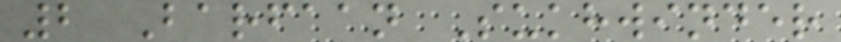2 Barfaan Sukhwinder
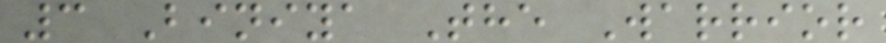3 Biniya The Warrior
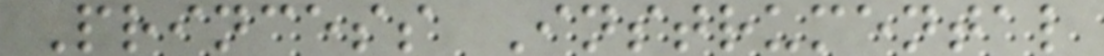Princess Instrumental
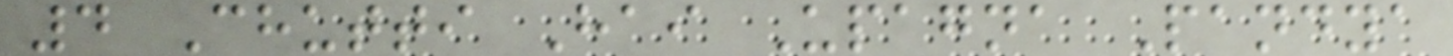4 Chutti Hai Upagna Pandya
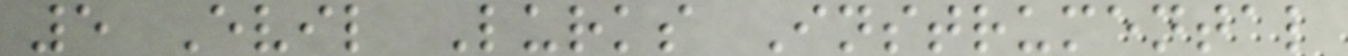5 Evil Lurks Instrumental
